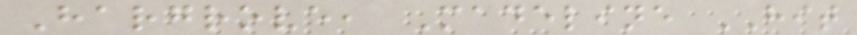Hargrove, Madeline HIT
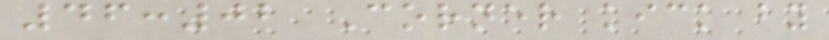46:02 Corner kick by
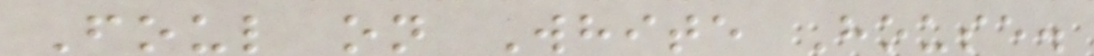Foul on White House.
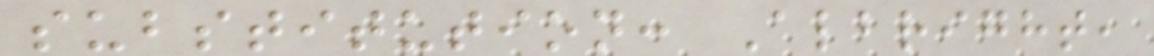substitution: Albright,
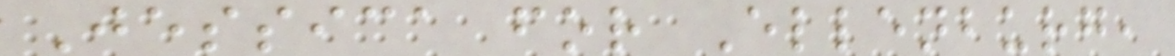Jessica for Ellenburg,
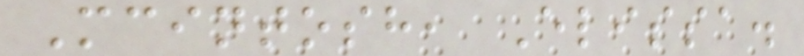Mcintosh, Elissa.
